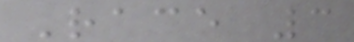Race 3
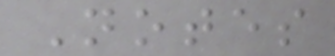Notes
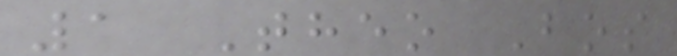1 Theo Bos
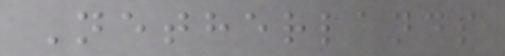Netherlands
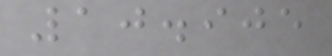10.905
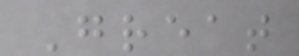Great
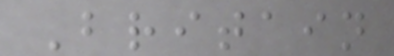Britain
